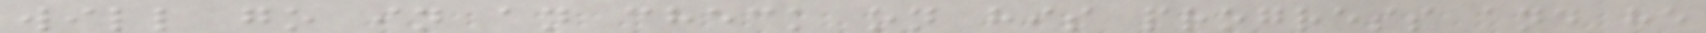will go in an check on his progress and he
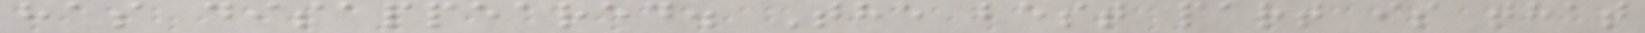has disappeared. The best part is that
